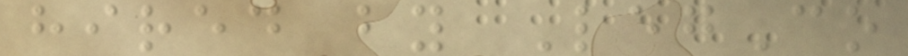hired by LegCo
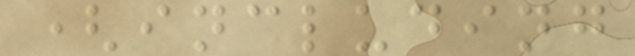(including
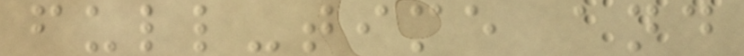full-time and
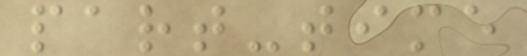part-time
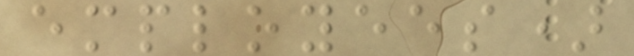employees)
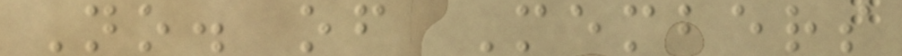No. of Members
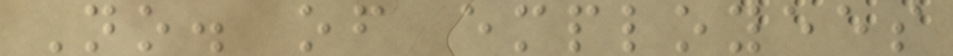No. of employees
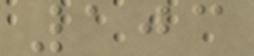103
